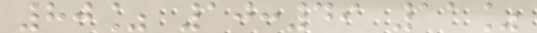80% 10:49 11%
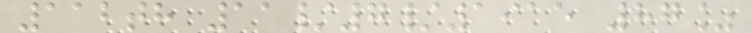112th 11/7/1915 87%
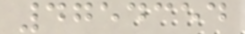4754354
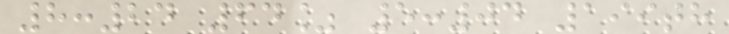8:24 64% 5:04 199th
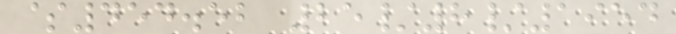$454.52 25/8/1954
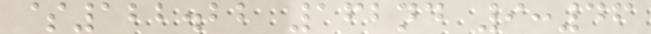$122.22 162nd 9:46
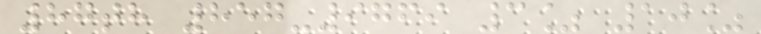87th 857-9769 3% 10%
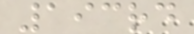193rd
